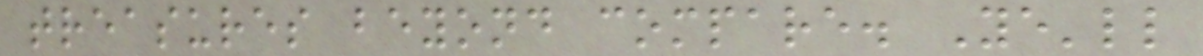treasures beyond compare. Ye'll
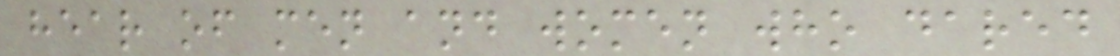hear of men and women who dared
